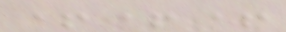+++
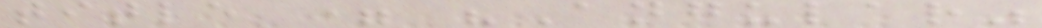title = "Angular"
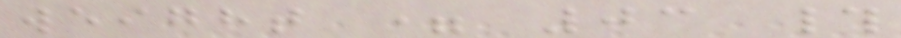weight = 03 #
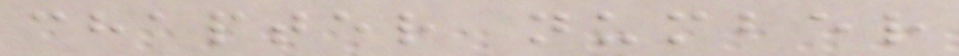chapter number
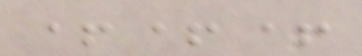+++
